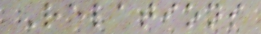Relations
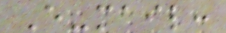E-mail:
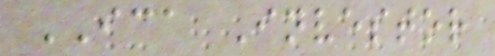ICA Investor
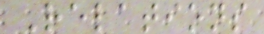Relations
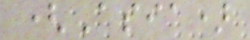(Asia)
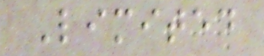Limited
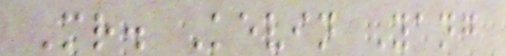Mr. Kevin Yang
